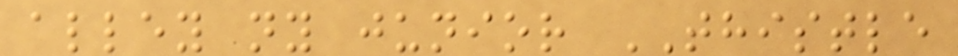alley ny junior THISTLE
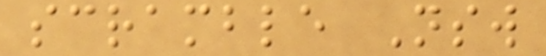scramble Nsw
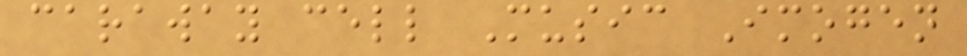caraway cell Music Imogen
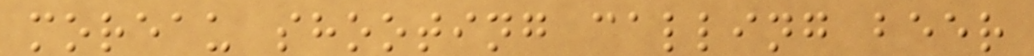moreau shooting calling beer
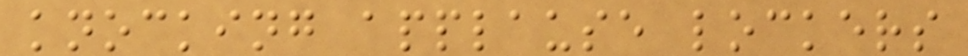knocking applause lockers
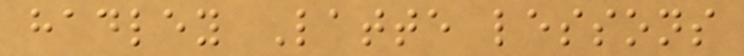hadley Latte lessons
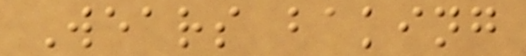Wears baking
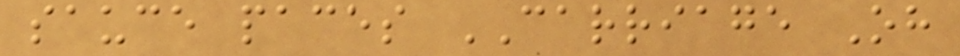sauce paces CARRIAGE Oh
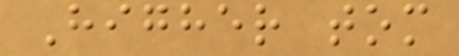Higher tom
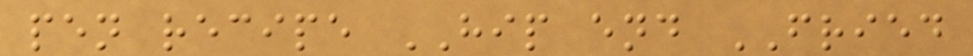pen recipe HIP end FRIED
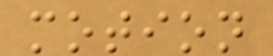motion
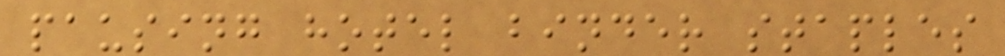pausing hotel binder staples
